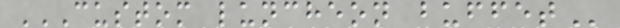CUSTOM LUNCHEON BUFFET
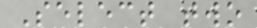Select two
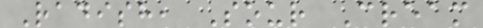Radish, Sour Cream
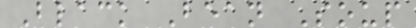Black Bean Soup
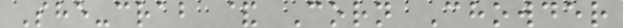She-crab & Corn Chowder
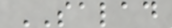SALAD
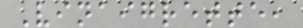Vinaigrette,
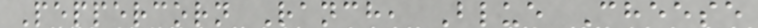Peppercorn Ranch, Blue Cheese
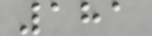181
